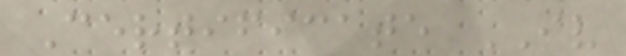Certificate IV
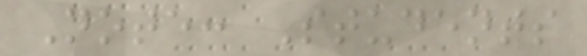Note: Students
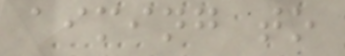aiming to
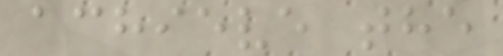achieve the
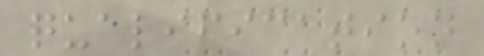qualification
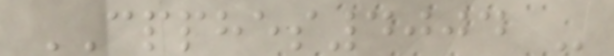CPPHES4004 -
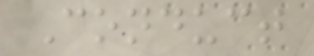Conduct
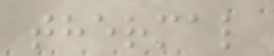thermal
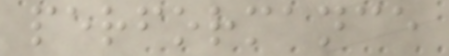performance
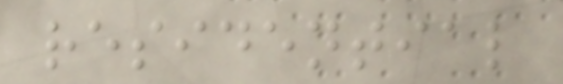residential
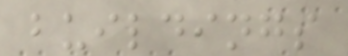buildings
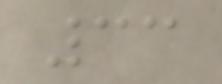33
